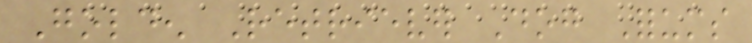Golden Retriever Dog Forums
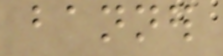banner
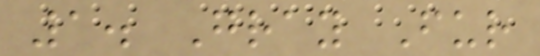1. Gray Fur
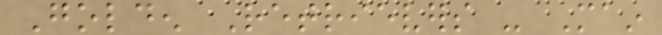Golden Retrievers - Main
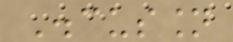Discussion
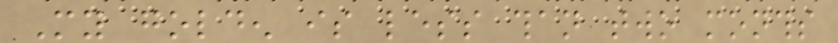My golden is less than two months
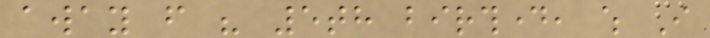away from his 5th birthday, which I
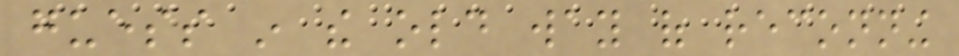guess in the old way of reconning
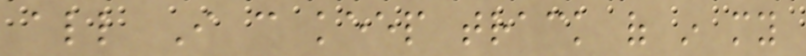all I can keep track of in my
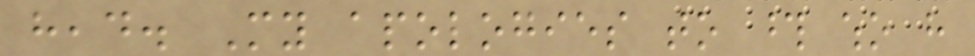head. My apologies to those who have
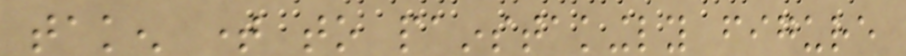taken time to painstakingly figure
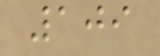109
